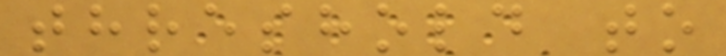threshold to
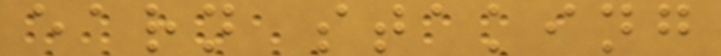earn staking
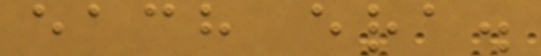each era.
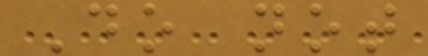Do not
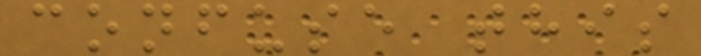confuse this
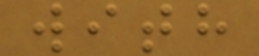with
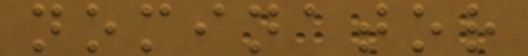nominator
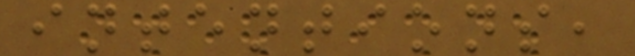intentions,
